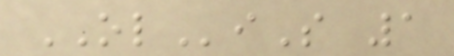OLiS 1
